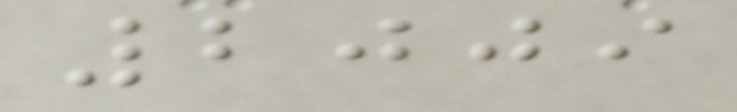2009
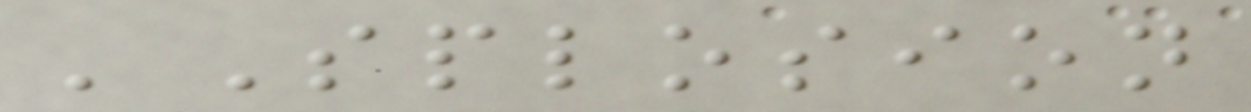'Splosion
